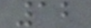12
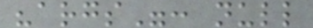"args": null
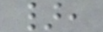},
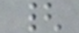{
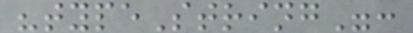"typeString":
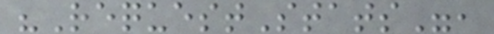"RequestStats",
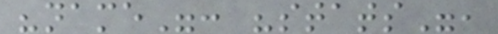"name": "stats",
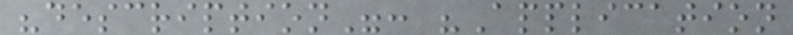"description": "Application
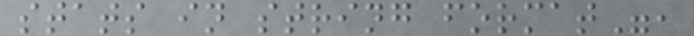stats in string format",
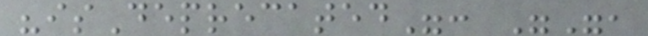"isDeprecated": "",
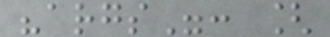"args": [
